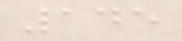145
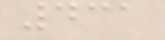431
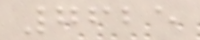7625
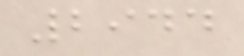2944
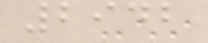2942
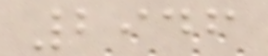2946
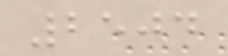2504
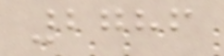2786
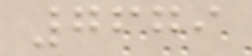7679
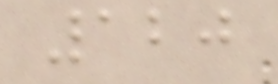120
